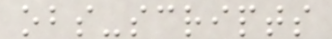obs-scripts
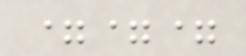===
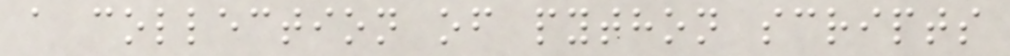a collection of python scripts
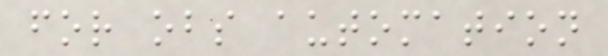for obs automation
